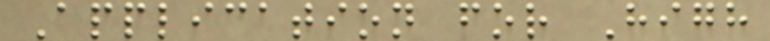Application for High
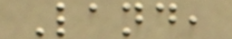Land,
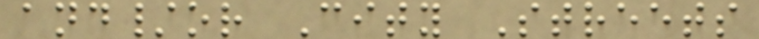and/or City Streets
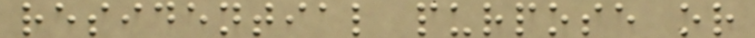residential purpose or
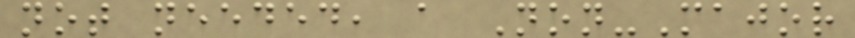not needed, a Non-Major
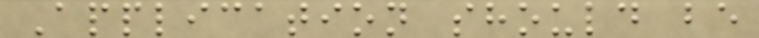Application should be
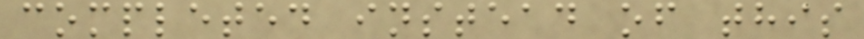completed instead of this
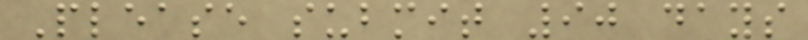Please submit 90 days
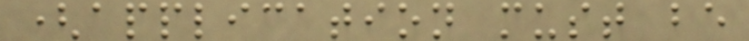(application must be
